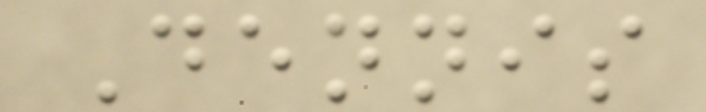Dennis
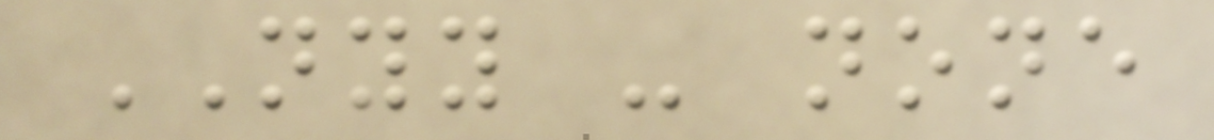NYY - none
